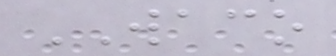WACO
